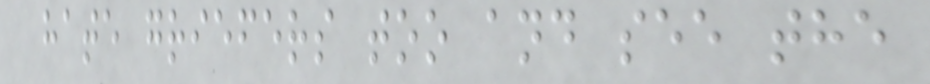hate griefers too and see the
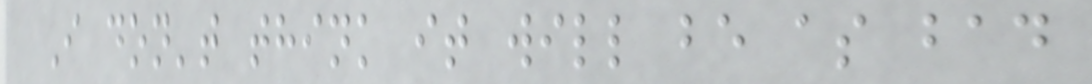I don't think it will be as bad
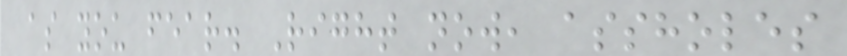as you fear. Right now, assholes
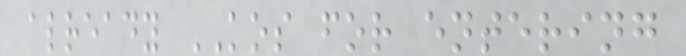already KOS for entering
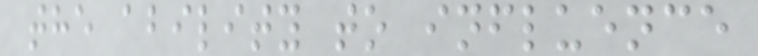the ability to influence
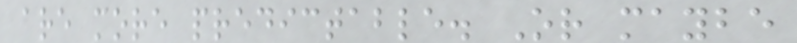are more predictable. Or maybe
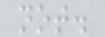not.
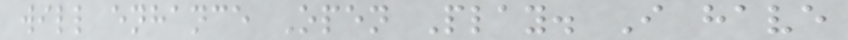will enhance Open Play. I have
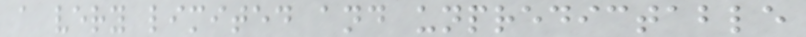a very limited and unpredictable
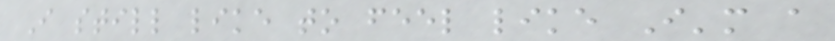I still like to feel like I'm a
